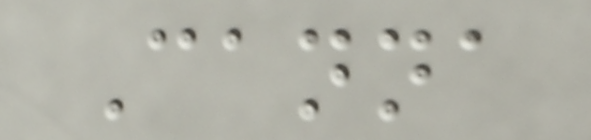Canna
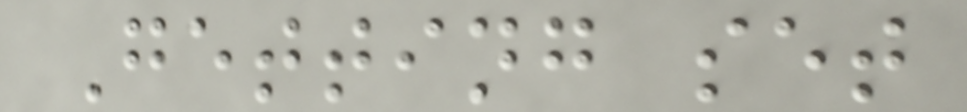Getting set
